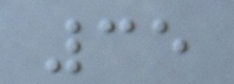35
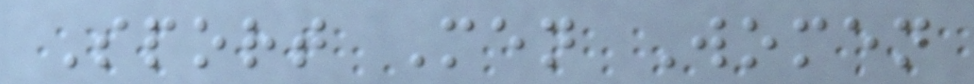Sport Men Women
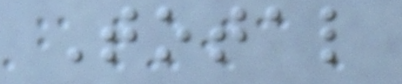Total
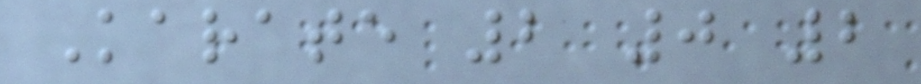Karate 2 0 2
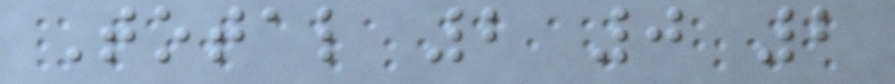Total 2 0 2
